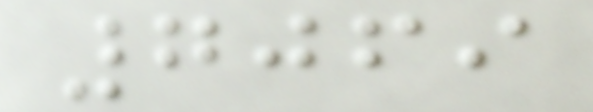7069
